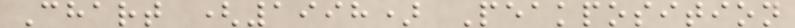Chart (1998) Peakposition
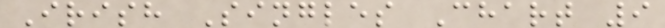Irish Singles Chart 9
